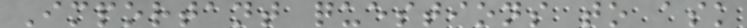Important questions to ask
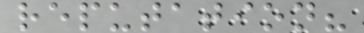reputation?
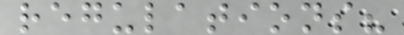regulations?
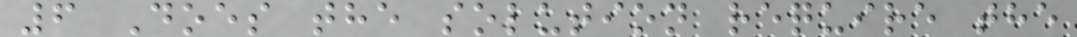6 Does the solution require the
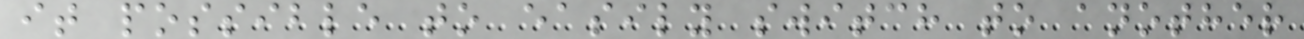it possible to easily switch to another
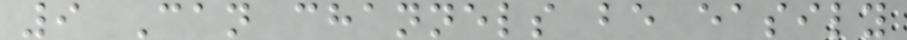9 Can channels be easily
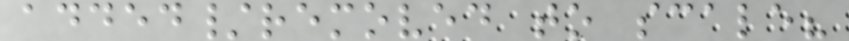added/removed to scale?
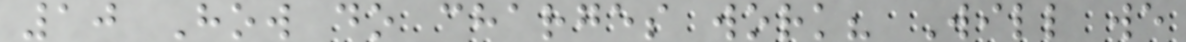10 How do charges work? Will we
